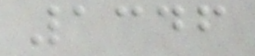1346
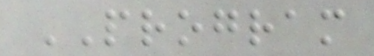PROGRAM
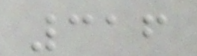316
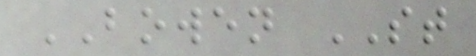BOWEN ST
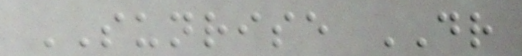SUNRISE DR
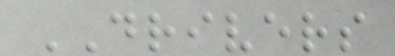DRIVERS
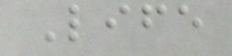Life
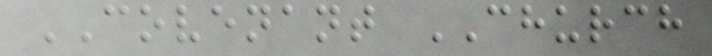COVENANT CHURCH
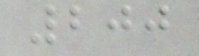200
